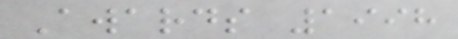Awards 1998
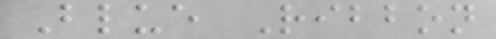Blue Ribbon
